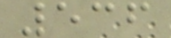536
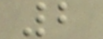2
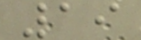19
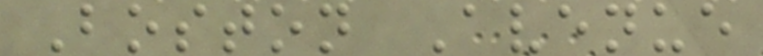Boston Avenue
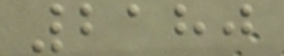2180
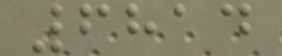6814
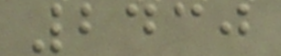2430
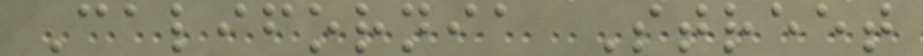California Street
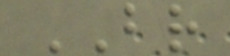BR
